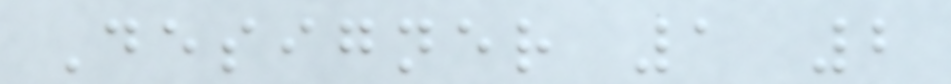Designer 1 2
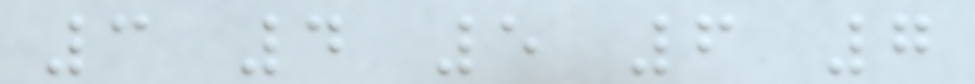3 4 5 6 7
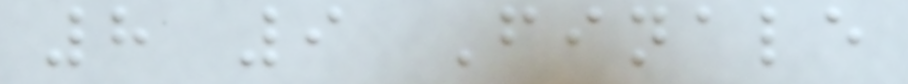8 9 Finale
